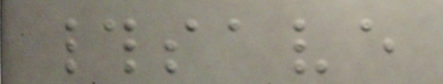#save
